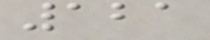121
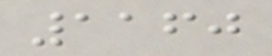1160
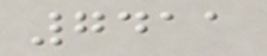7411
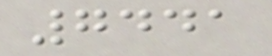7441
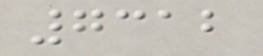7312
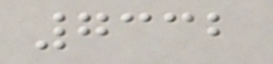7332
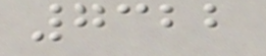7322
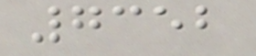7352
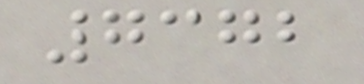7372
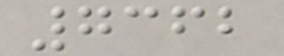7362
